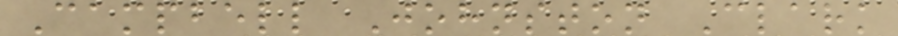Campbell Johnston Clark
